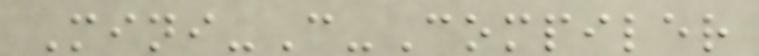Mini-C-Compiler
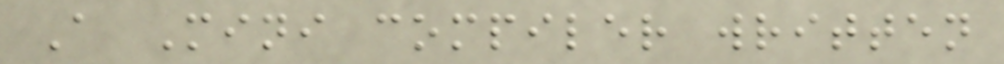A Mini compiler written
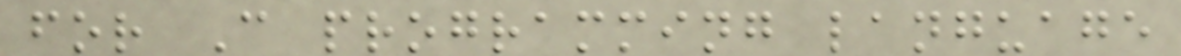for C programming language
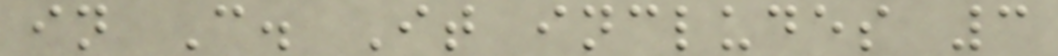in C. It includes 3
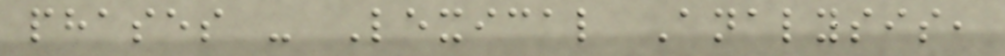phases - Lexical Analysis,
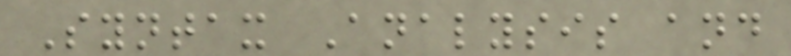Syntax Analysis and
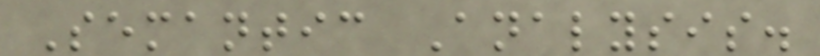Semantic Analysis.
